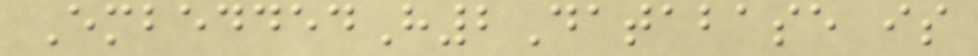EmbeddedH2Database is
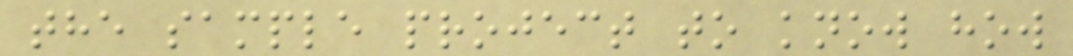the sample project to know how
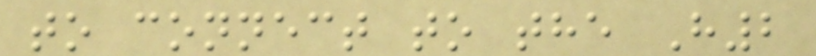to connect to the H2
